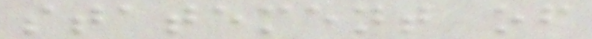statement of
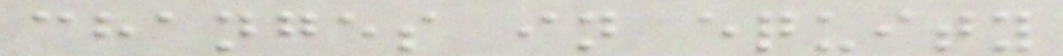changes in equity
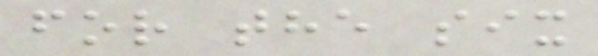for the six
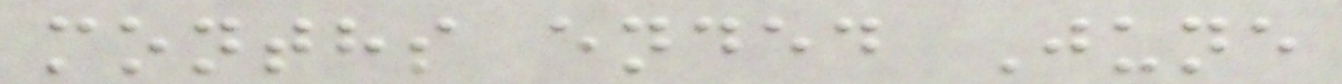months ended June
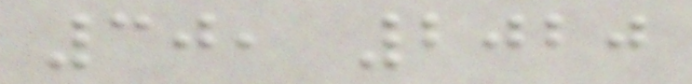30, 2020
